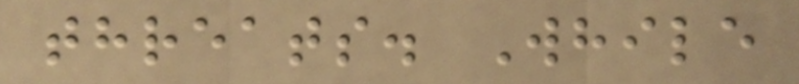threats. While
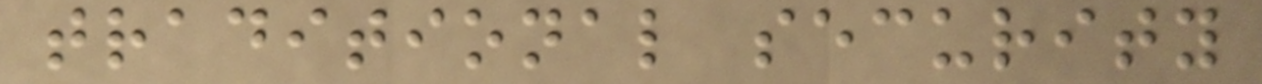traditional security
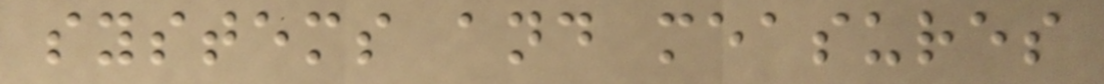systems and measures
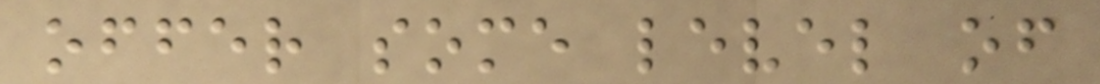offer some level of
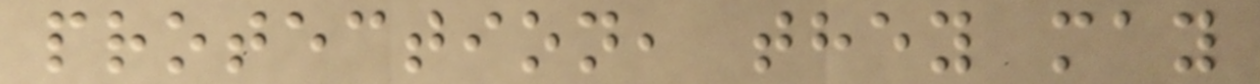protection, they may
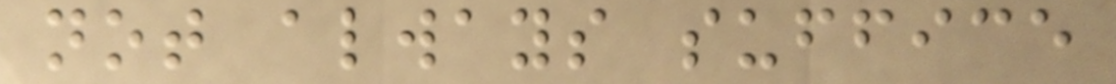not always suffice
